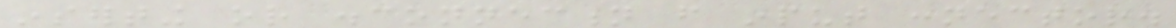inserting or disconnection from input connector.
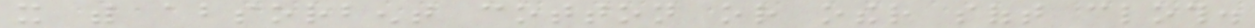it with absorbent cotton or other soft cloth.
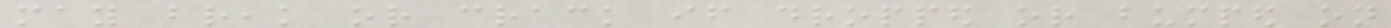may break or crack if dropped or bumped on
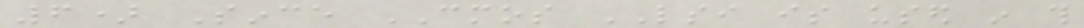6) Since CMOS LSI is used in this
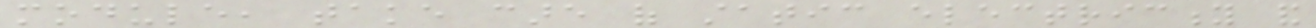module, take care of static electricity and
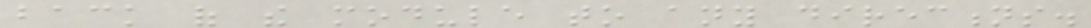back of the module to any directions.
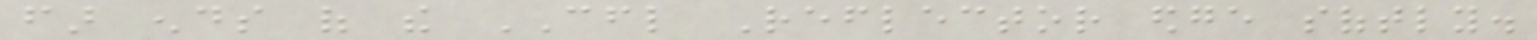far ends of the CFL Reflector edge softly.
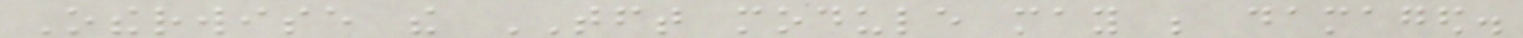Otherwise the TFT module may be damaged.
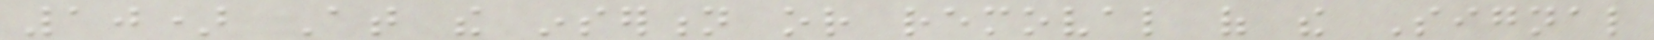10) At the insertion or removal of the Signal
